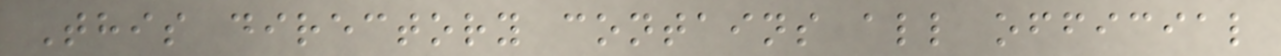This directory contains all official
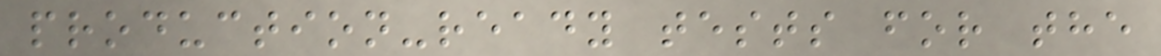production-ready tests for the
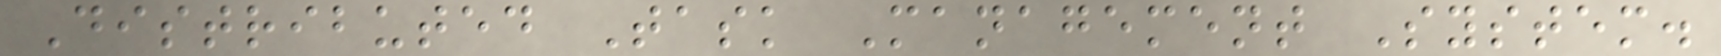Distributed Task Management System.
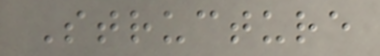Structure
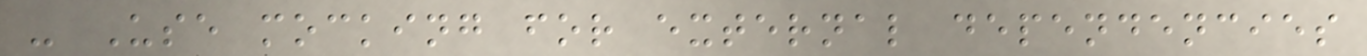- Use mocking for external dependencies
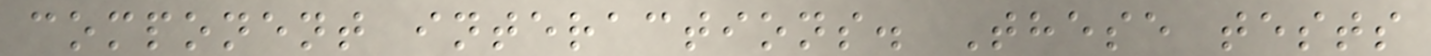component interactions. These tests
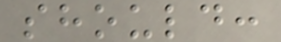should:
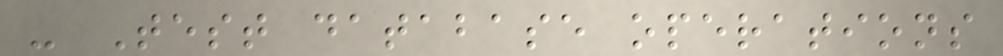- Test database operations
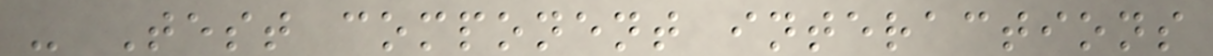- Test component interactions
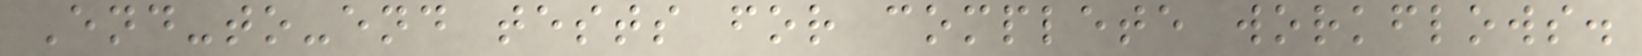End-to-end tests for complete workflows.
